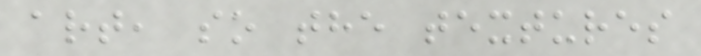art, so the textures
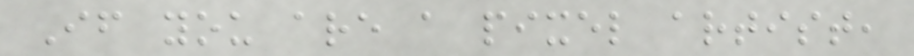If you are a pixel artist,
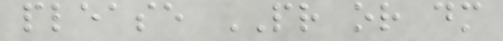please PR or dm
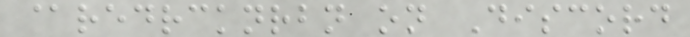@redrcknrbn on Discord
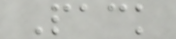Pack
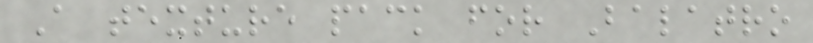A texture pack for Balatro
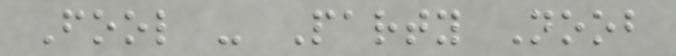Fool - Party Noob
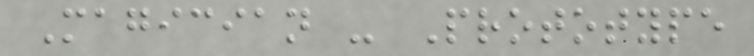Magician - Prototype
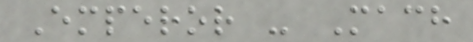Emperor - Mach
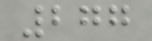277
